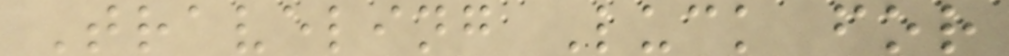Traveling Luck for
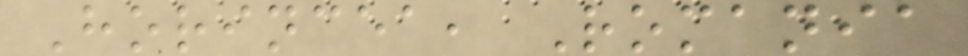Horincea, Romania
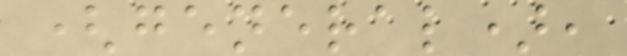(general),
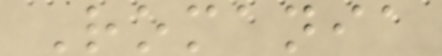Romania
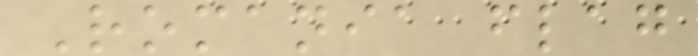Romania flag
